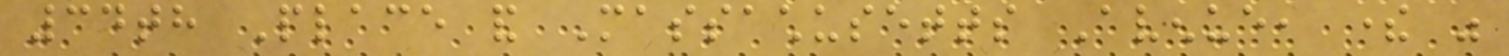34th Place and Massachusetts Avenue, there was
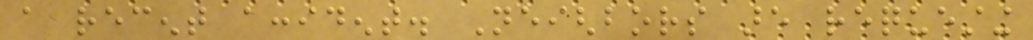a recent accident. Neighbors are requesting
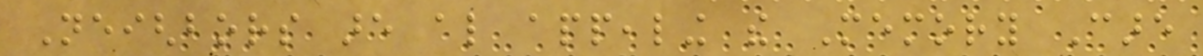Neighbors are also appealing the Memory Care
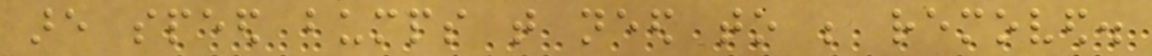are speed bumps that need to be removed.
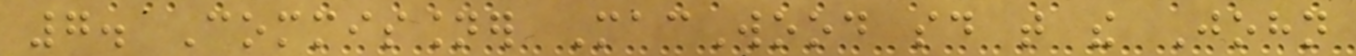7. Commissioner MacWood said that the John
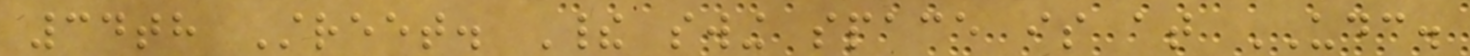34th Street. Their swing space is at UDC.
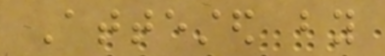Attested by
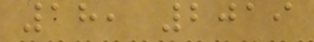18, 2019
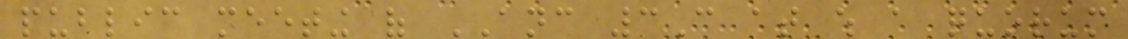public meeting of ANC 3C at which a quorum
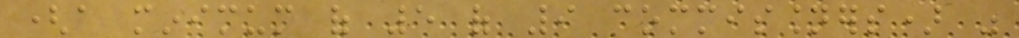(a minimum of 5 of 9 commissioners) was
